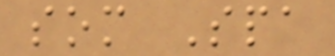som Spa
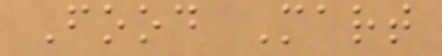Food Mart
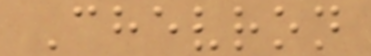Chevron
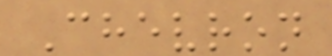Chevron
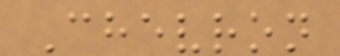Chevron
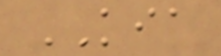KIA
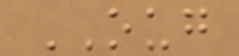OUG
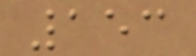153
